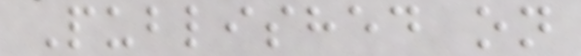Published on
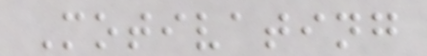Motivating
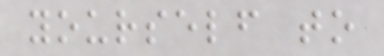yourself to
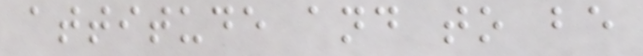attitude and to be
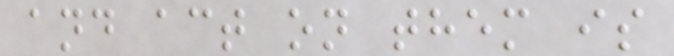and act on them is
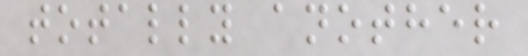totally another
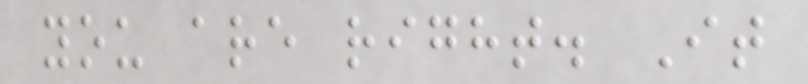you are right. It
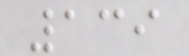139
